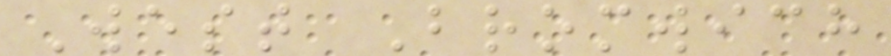West Bromwich
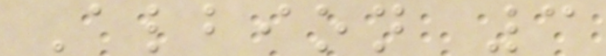Albion 3
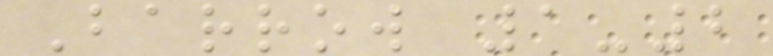Barrow 1-2
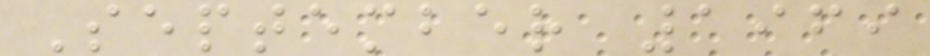September 1969
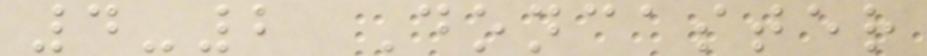4-2 Doncaster
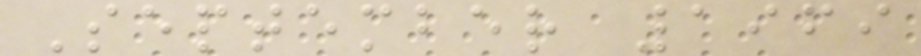September 1969
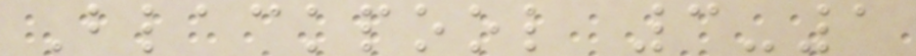Blackpool 3-1
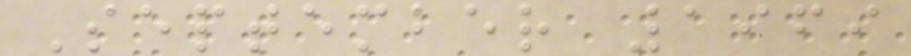September 1969
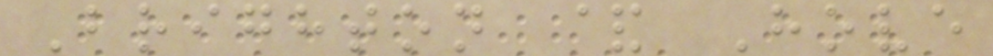Brighton & Hove
